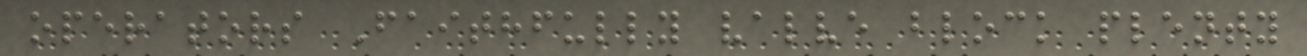operators Faithfully valve block plenty
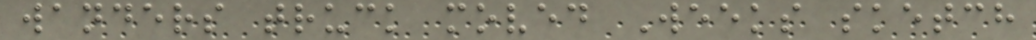wanders truck moved Weeks sketch
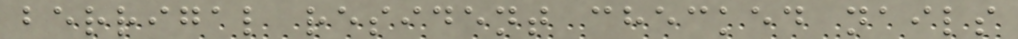berrigal resident checked nails
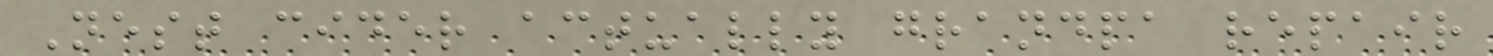Nest cider actually grandpa repair
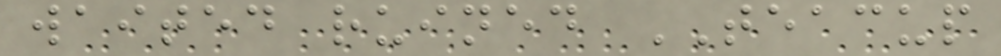waited ruined TEACUP
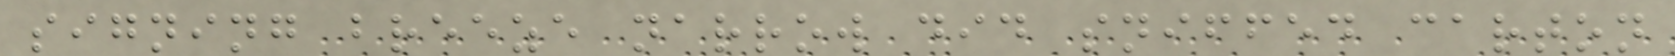signing breeze narrow did sniffed carton
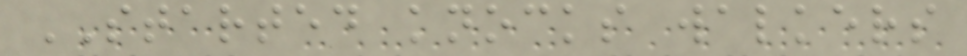STARTED knocks walkers
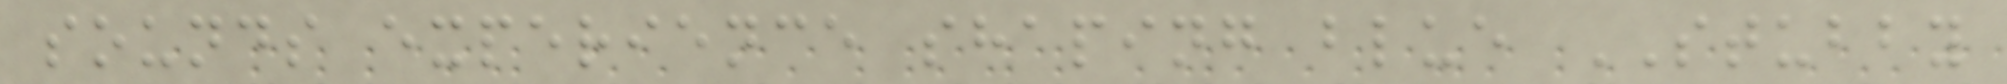sounds experience shaping blue STUBBY
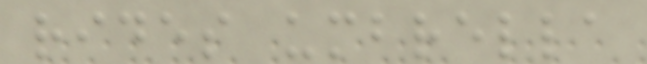rides umbrella
